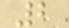2
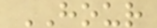HOUR
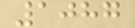1087
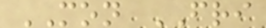MON FRI
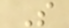S
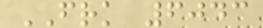FRK 6043
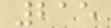215
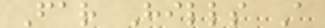Far Hills A
